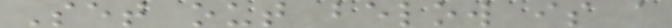Set out below is a
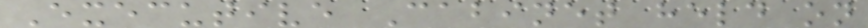Executive Cabinet held on
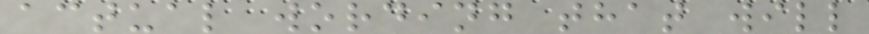actual wording that will
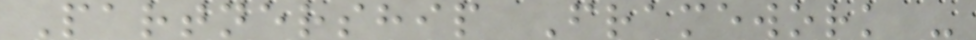Partnership Framework -
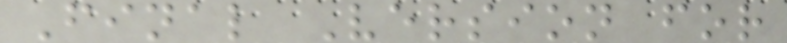Final Version for
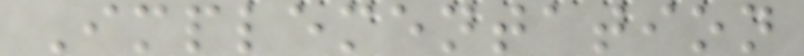Implementation
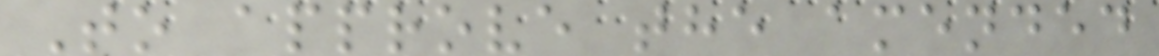To approve the amended
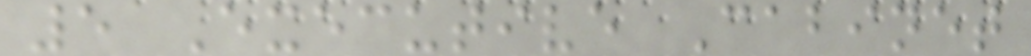5 Executive Cabinet
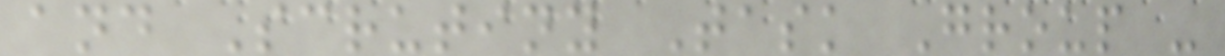and Scrutiny Task Group -
